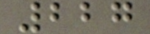227
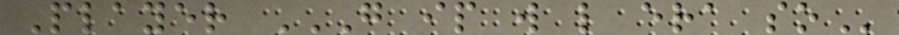Player G IP W L ERA SO
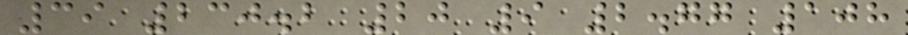39 230.2 20 9 2.77 108
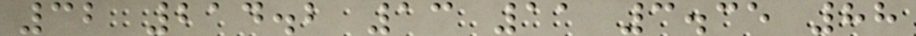32 214.2 13 11 3.35 88
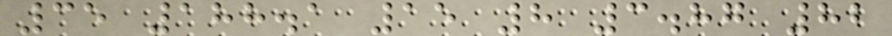35 188.1 15 8 3.87 82
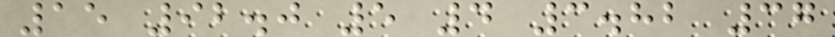15 92.0 5 4 3.82 37
